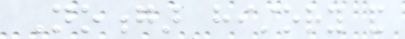Noongar history and
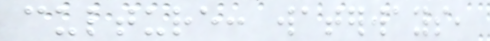culture: waterways,
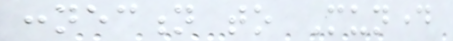connection to Munday
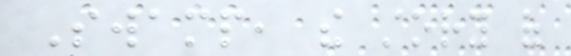Swamp, the story of
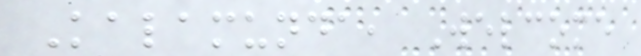Kalamunda, Welcome
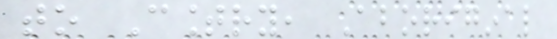to Country, Aboriginal
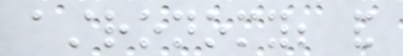astronomy; and
